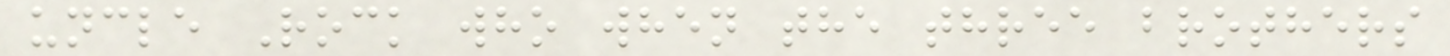uncle Rock who when the three brothers
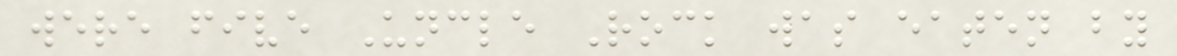were five Uncle Rock was eaten by
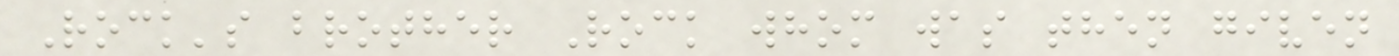Rock's brother Rock whom was then given
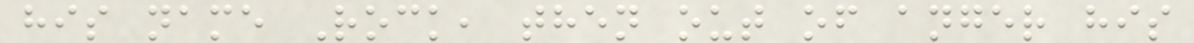his name Rock, then out of anger his
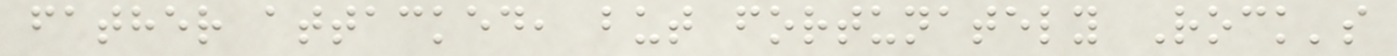father attacked, but fortunately Rock's
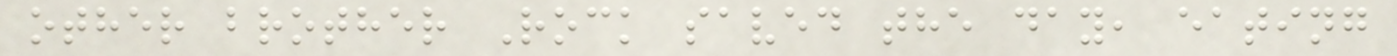other brother Rock saved the day, eating
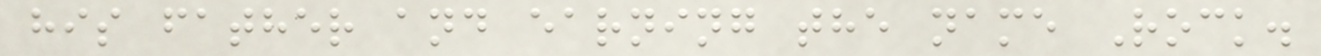his father and earning the name Rock.
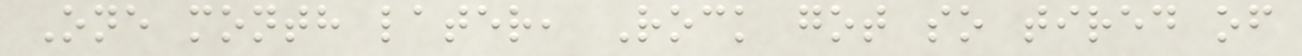One month later, Rock got so tired of
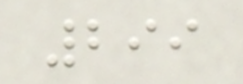299
